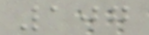107
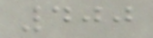400
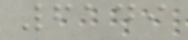6149
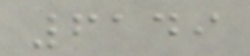6149
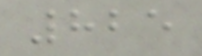825
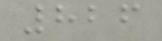826
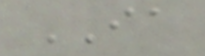IA
